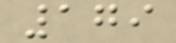179
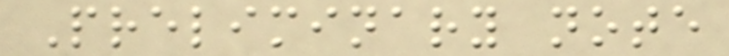Preliminary note
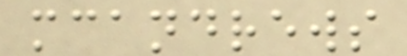mcandrews
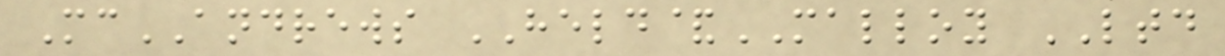McANDREWS HELD&MALLOY LTD
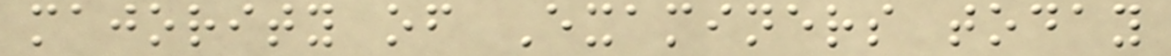majority of Examiners today
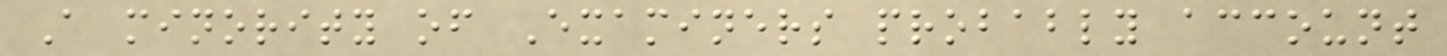A minority of Examiners probably account
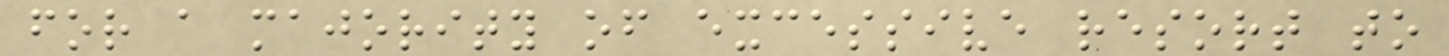for a majority of excessive resort to
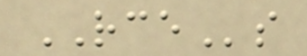RCEs
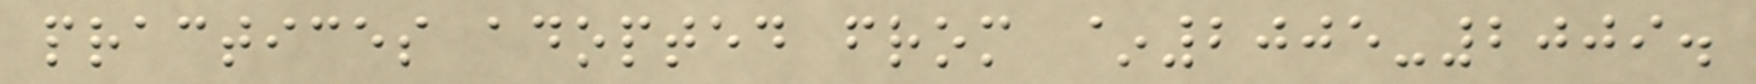practices adopted from ~2005-2009.
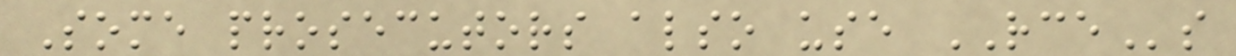Some prosecutors also use RCEs
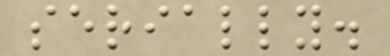serially.
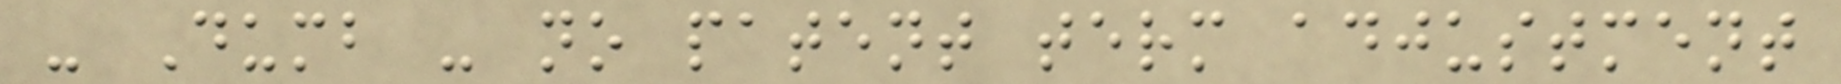- Dumb - no patent term adjustment
